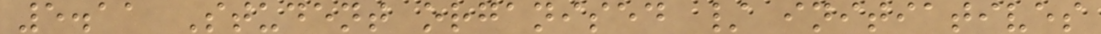5.11 Student organised / initiatives
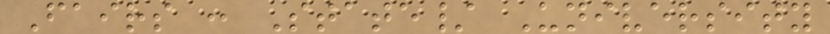Fairs : State/ University
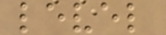level
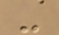-
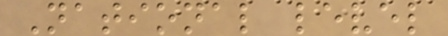National level
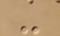-
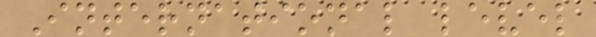International level
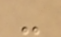-
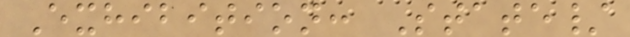Exhibition: State/
